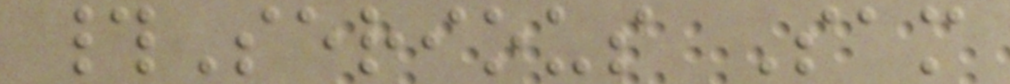#Serious Sam
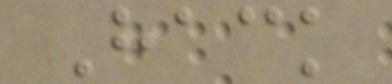Hack
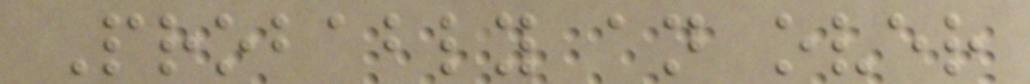Probably an over
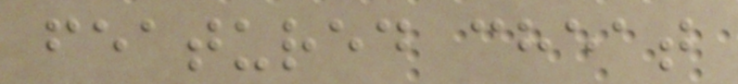featured cheat
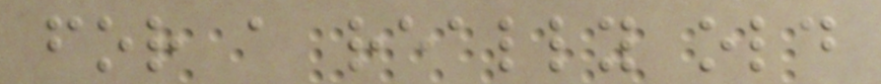for a really old
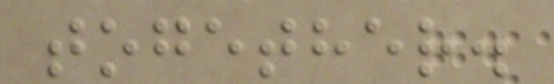together.
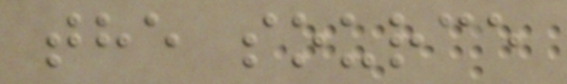the source
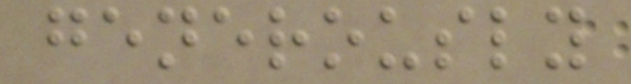generously
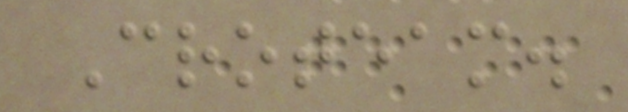Croteam.
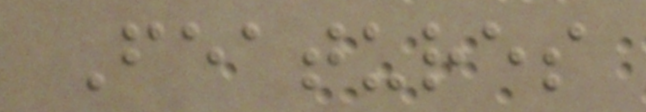Features
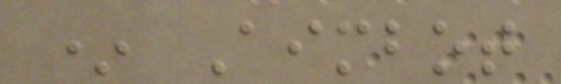* Aimbot
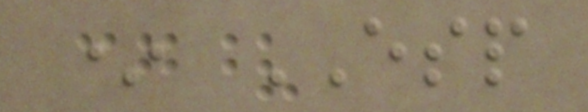* ESP
